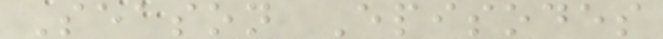Season Episodes
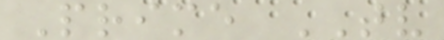Prime TV
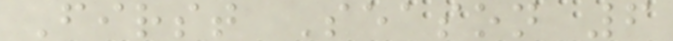First Season 6
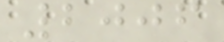2006
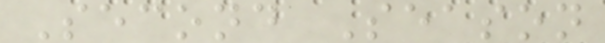Second Season
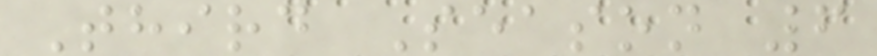Third Season 6
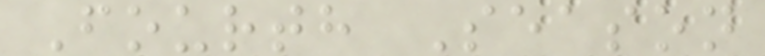Fourth Season
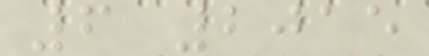6 2015
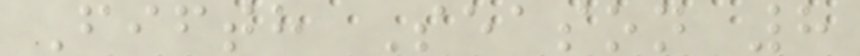Fifth Season 8
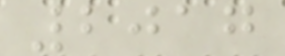2017
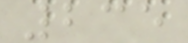235
